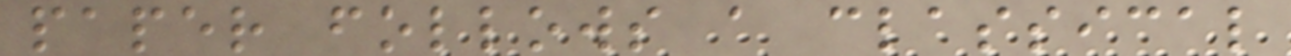paper follows a classical
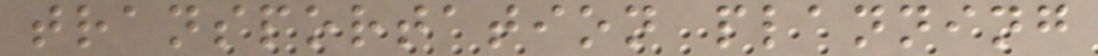transportation planning
